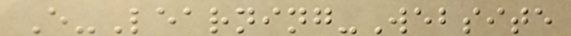E-Learning-Website
